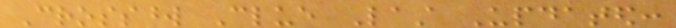Crossword Clue Last Updated:
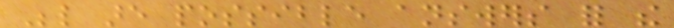Below are possible answers for the
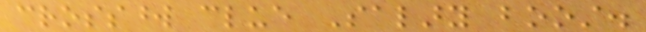crossword clue Salary boost.
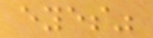eyes"
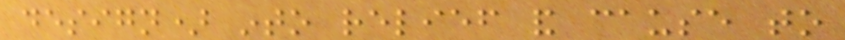design) into relief and cause to
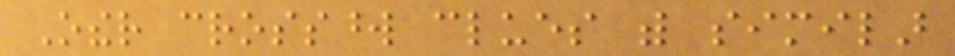Other crossword clues with similar
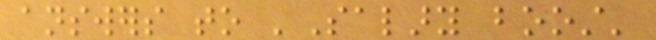answers to 'Salary boost'
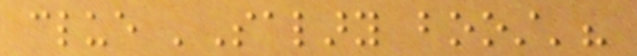clue 'Salary boost'?
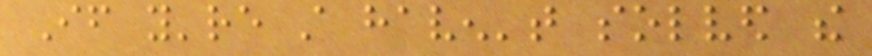If you're still haven't solved the
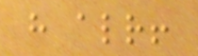have already!
